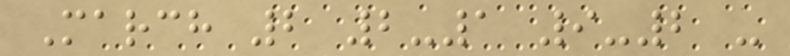March 2 2-1 9-2 -
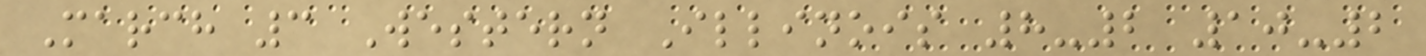March 3 Western Illinois 8-2 10-2
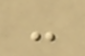-
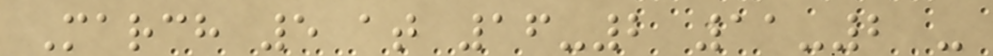March 5 at 16-2 11-2 -
